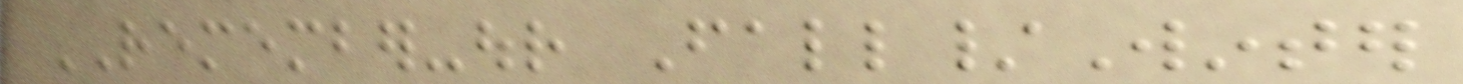REMEMBER-our Fall/Winter
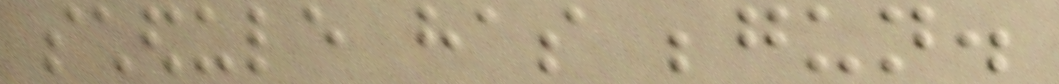schedule has begun.
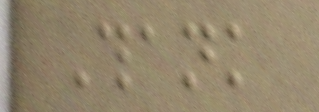Thank
